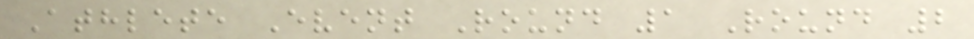Athlete Event Round 1 Round 2
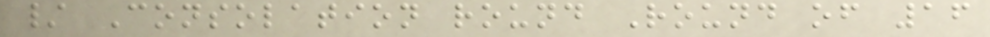/ Consolation round Round of 16
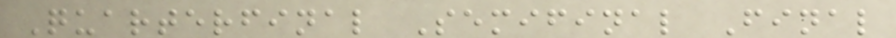Quarterfinal Semifinal Final
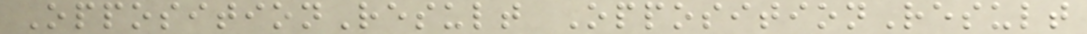OppositionResult OppositionResult
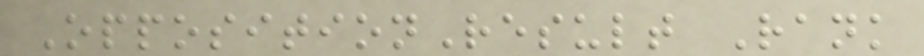OppositionResult Rank
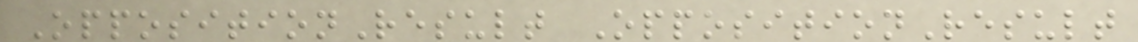OppositionResult OppositionResult
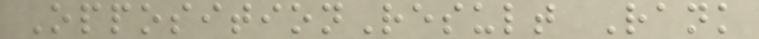OppositionResult Rank
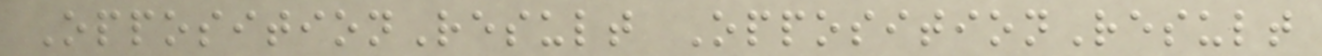OppositionResult OppositionResult
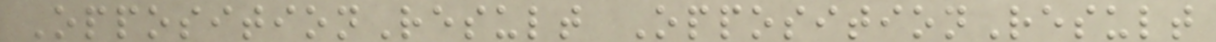OppositionResult OppositionResult
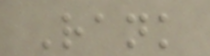Rank
